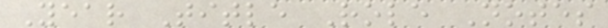Year Title Role Notes
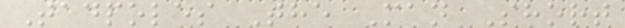Tadpoles The Man Short
